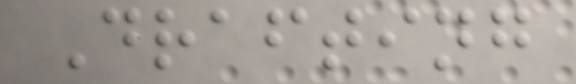Drafting
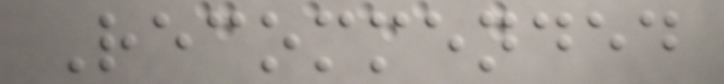Recommended
